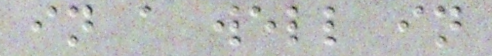in a well in
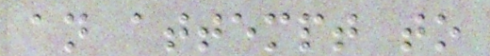an attempt to
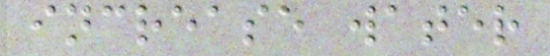increase water
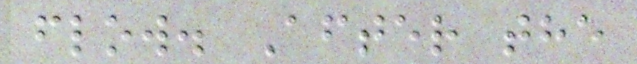flow. After the
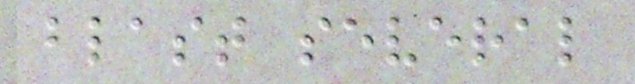blast several
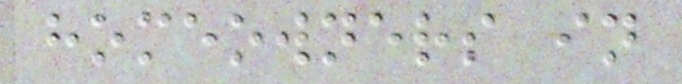homeowners in
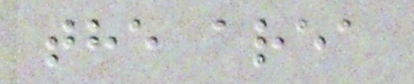the area
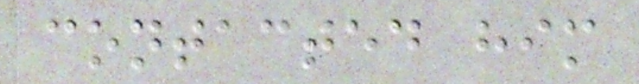contacted him
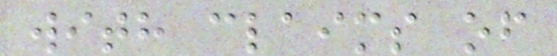with claims of
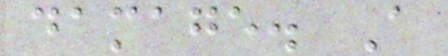damage. A
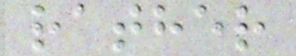rather
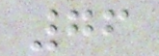76
